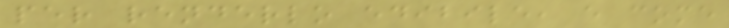per renderlo edibile, e come
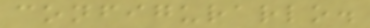configurarlo.
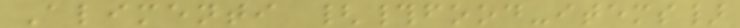Alimenti {#food-items}
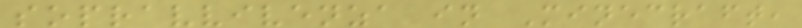sopravvivenza in Minecraft,
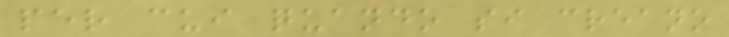per cui quando si creano
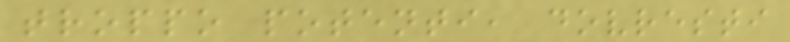troppo potenti, dovresti
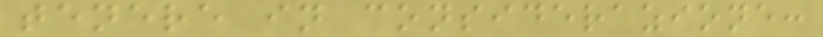tenere in considerazione:
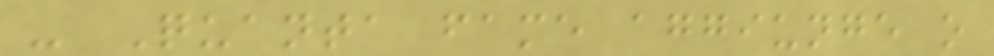- Quanta fame aggiunge o
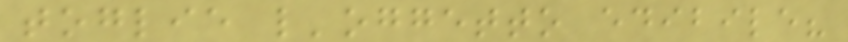toglie l'oggetto edibile?
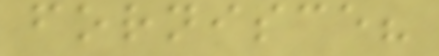fornisce?
